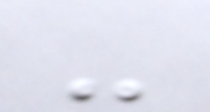-
